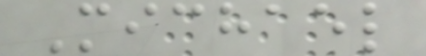Michael
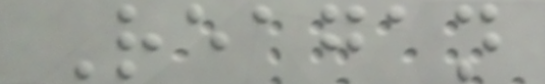Reagan
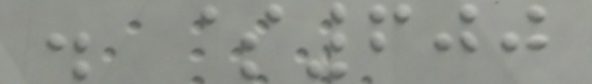. $600
